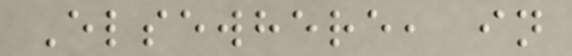Elsewhere, in
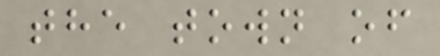the town of
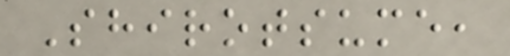Shirotsume,
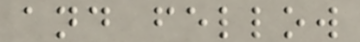and fellow
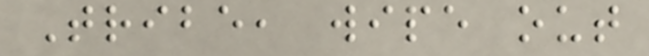Tribe, wipe out
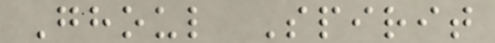Ghoul Spirit
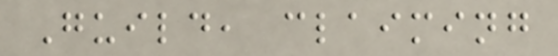Guild, claiming
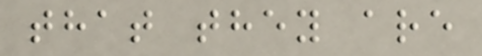that they are
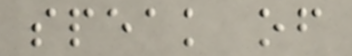speak of
